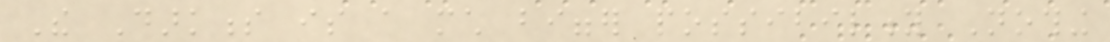The Darkness is a much bigger possibility Nothing
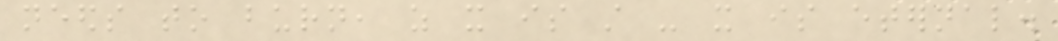needs to burn, as it is still - it is eternal.
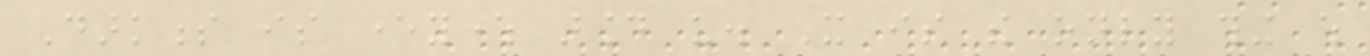Darkness is everywhere around us. It is the only thing which
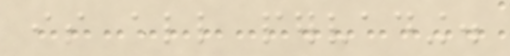is all pervading.
